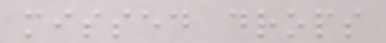missed drops
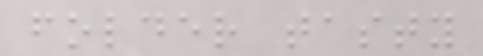folder tasty
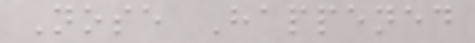Nose Happened
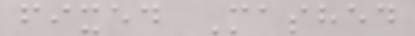fixed Mashed
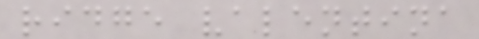ridge valentina
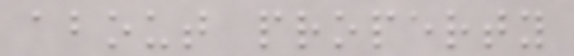about property
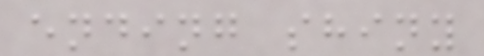ending shiny
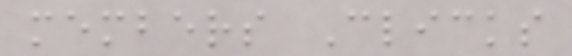members Clicks
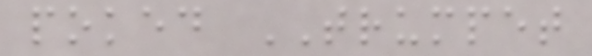poked TRUMPET
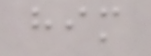him
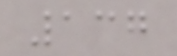137
